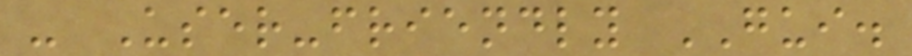- User-friendly GUI.
